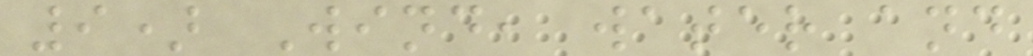9) Wind, water and
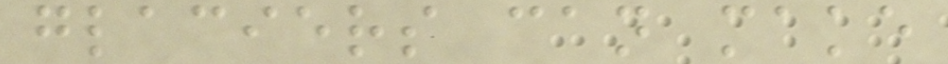glaciers can make
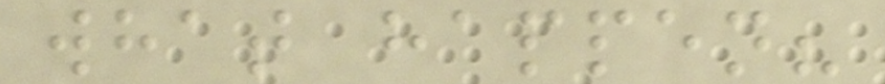what happen?
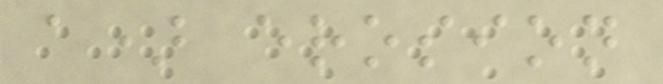a) erosion
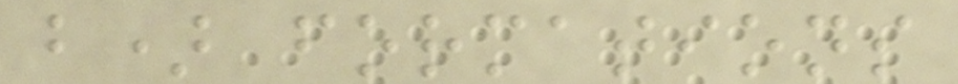b) formations
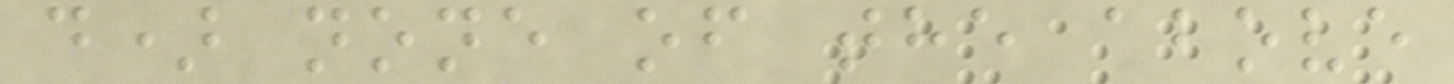d) none of the above
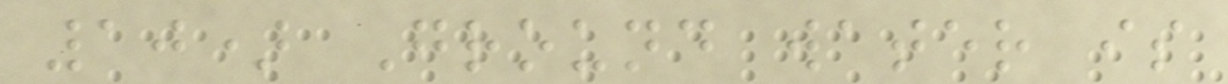10) Ground water is
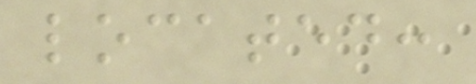located:
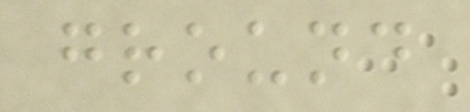ground
